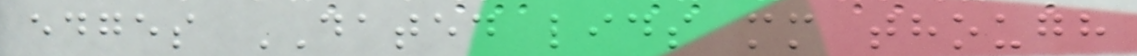edges DATED lids mm though
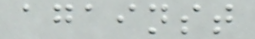against
